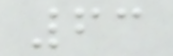63
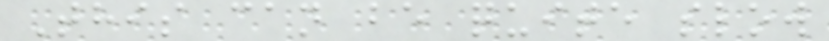This can be quite slow
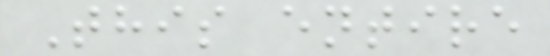This entire
